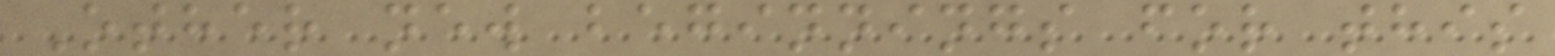Other new beginnings for this
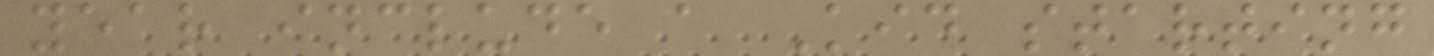year include a Kid starting
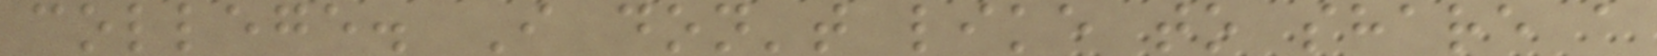college. I don't like to share a
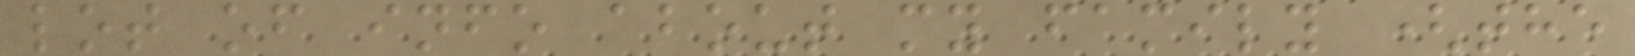lot of info about my family (the
